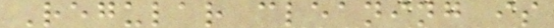Regular cleaning is
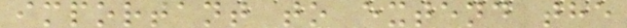important to extend the
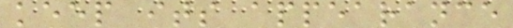keep its appearance
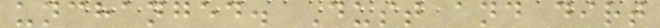unchanged. Dust and dirt
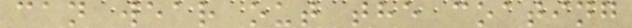can wear out the coating
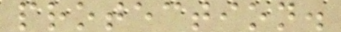protection.
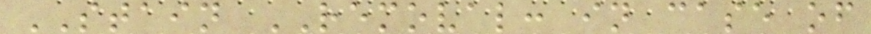STAIN REMOVAL: in case of
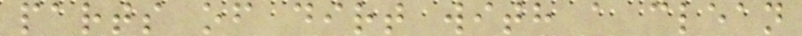parts of dirt with a clean
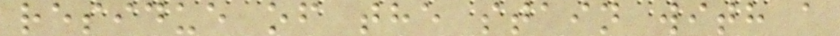residue of the stain with a
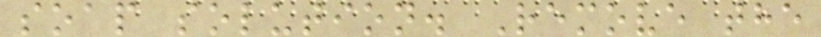soap solution. Remove the
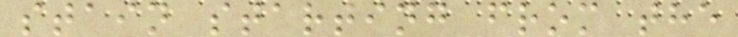stain starting from the
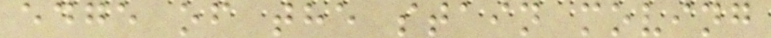edge of the stain moving
